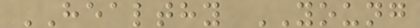HEALTHY YOUNG
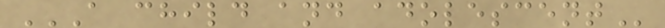A CHILD AND ADOLESCENT
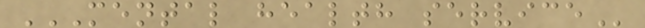MENTAL HEALTH SERVICE
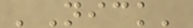'Nick'
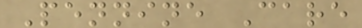Pennine Care
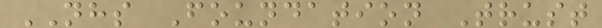NHS Foundation Trust
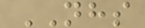NHS
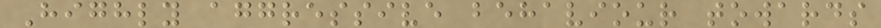Highly aggressive behaviour towards
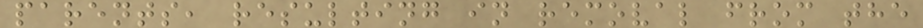parents, resulting in removal from the
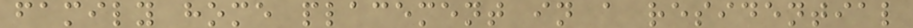family home placement in a residential
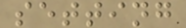setting
